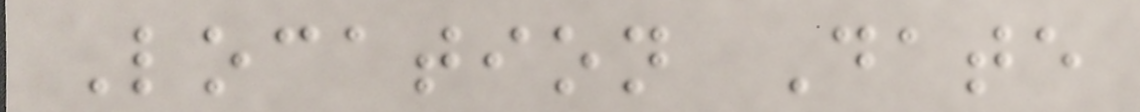Location Date
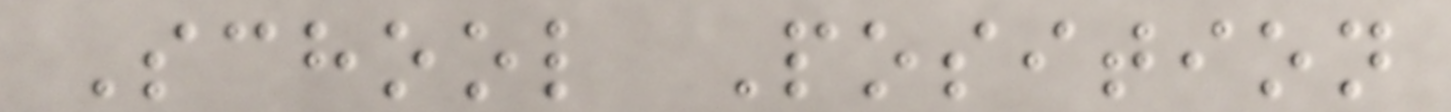School Position
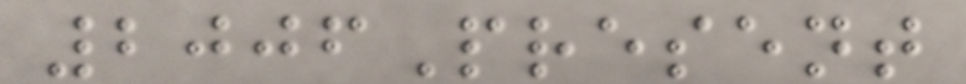2006Present
